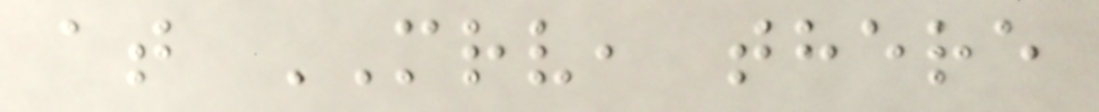at MRV, there
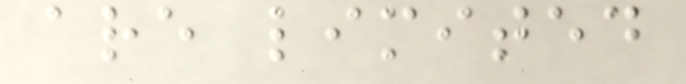are limited
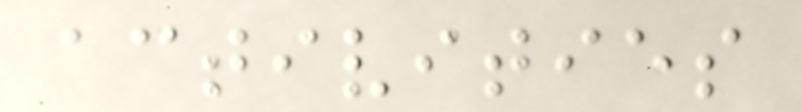activities
